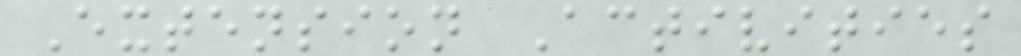Extension Activities
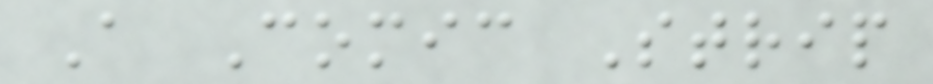A Comic Strip
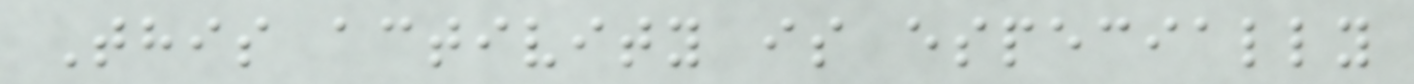This activity is especially
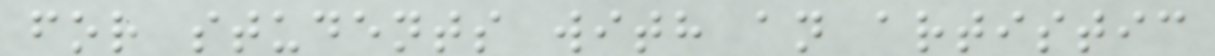for students with an artistic
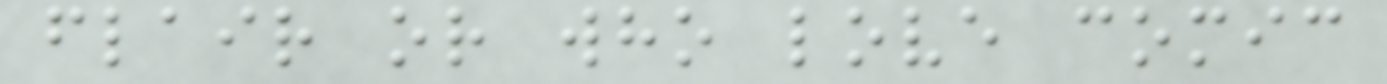flair or who love comic
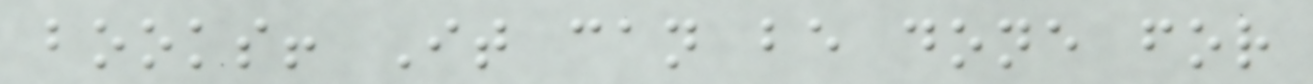books! It can be done for
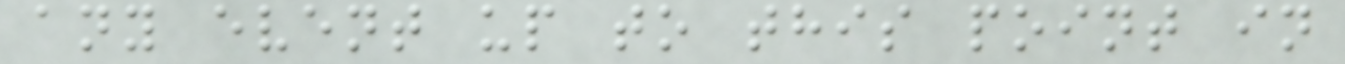any event up to this point in
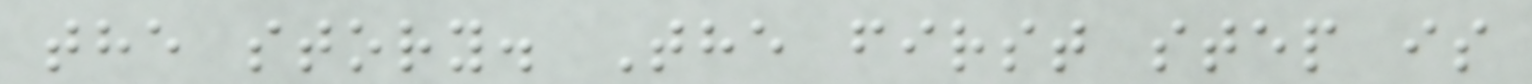the story. The first step is
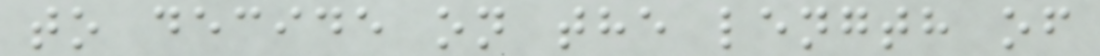to decide on the length of
